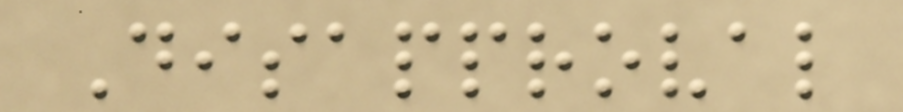Disapproval
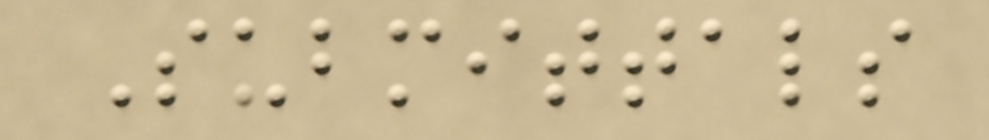Submittals
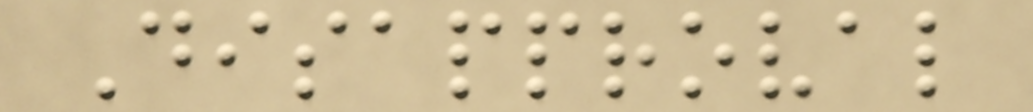Disapproval
